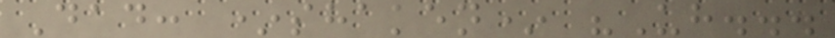Dad: *shaken* "Uh...
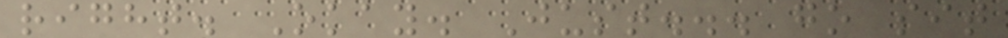right. Okay. Just... go sit
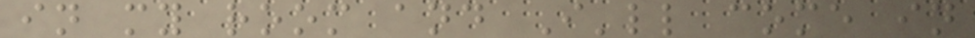in my room and I'll come in
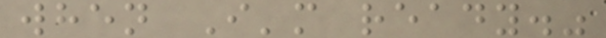when I'm ready."
